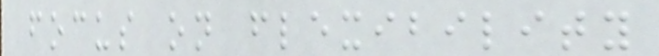focus on flexibility
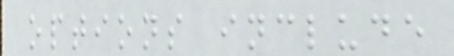options include
